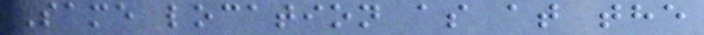Same location as at the
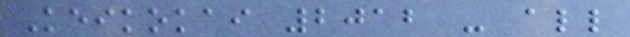Keikokai 2012 - all
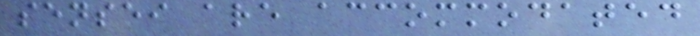sensei are accommodated
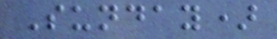Sunday)
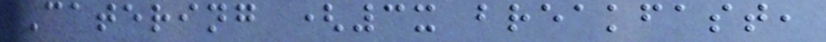Catering (3x breakfast,
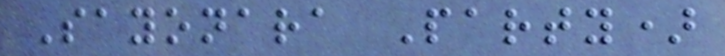Sayonara Party)
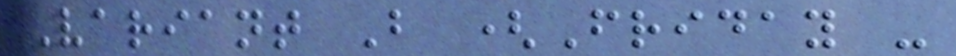Variant B (Friday -
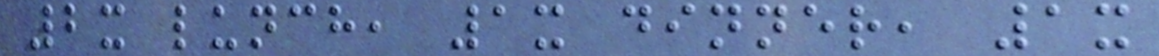2x lunch, 1x dinner, 1x
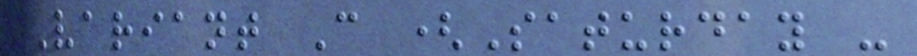Variant C (Saturday -
